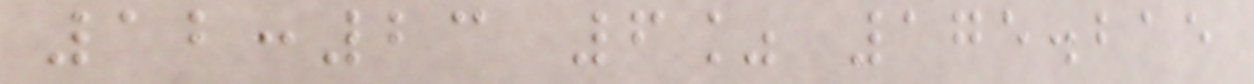12:23 6% 175.215
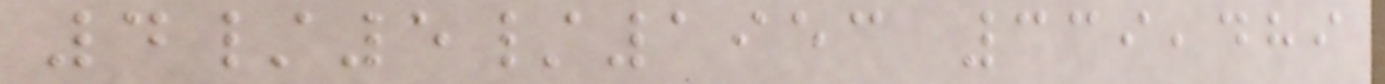4/5/1953 339,489
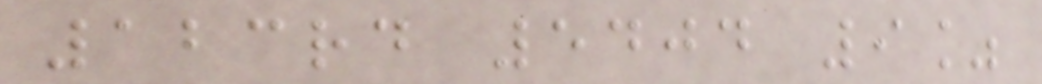123rd 5404 9%
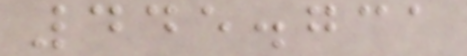445.731
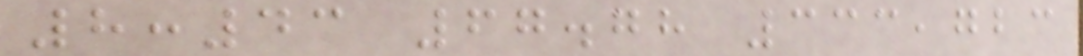8:43 67.78 333,723
